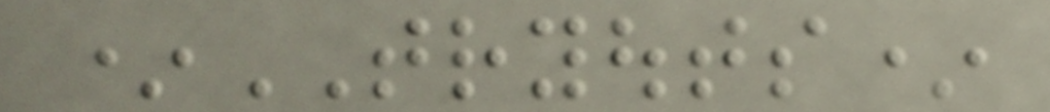*TRYOUTS*
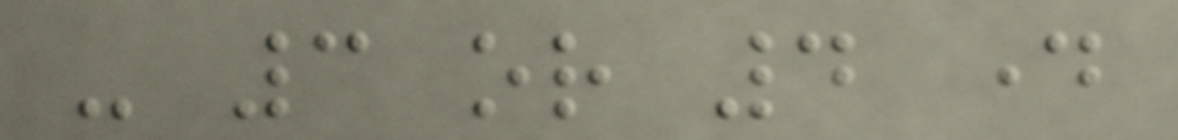- 3 or 4 day
